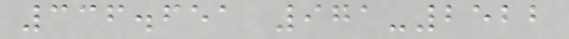336.651 971-2522
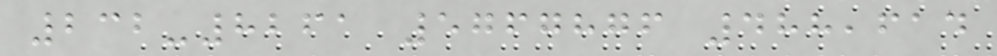232-8261 5767876 488,614
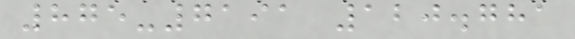875-7191 120.781
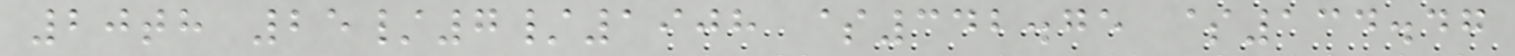20th 25/7/1908 $342.75 $134.47
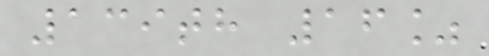139th 16%
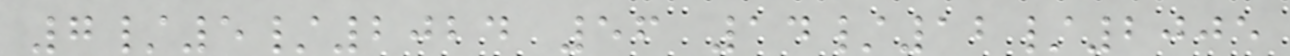7/5/2024 56 14/12/2005
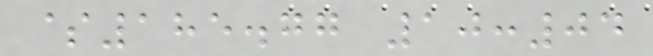$185.77 10:04
